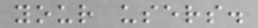your users.
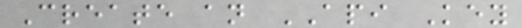Create an API Key
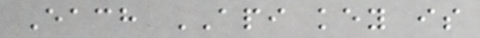Each API key is
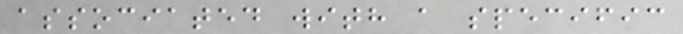associated with a specific
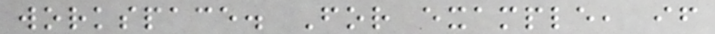workspace. For example, if
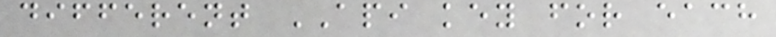different API key for each
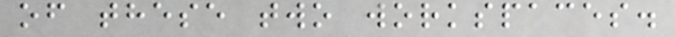of these two workspaces.
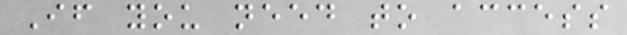If you need to access
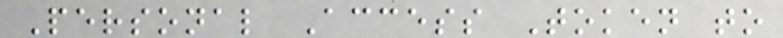Personal Access Token to
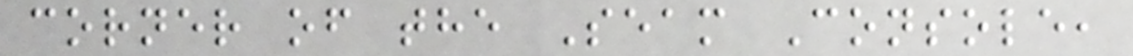corner of the Seam Console,
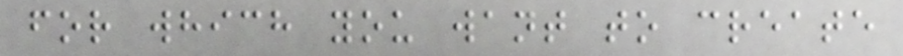for which you want to create
